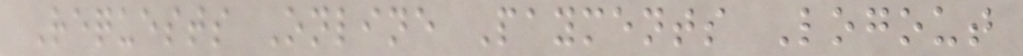Requests Online Payments Logout
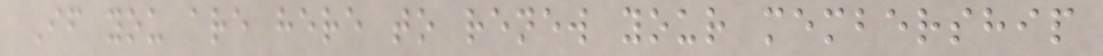If you are here to renew your membership
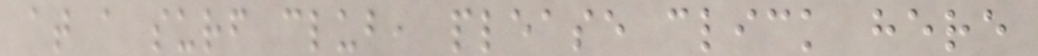at a surf club, please click here
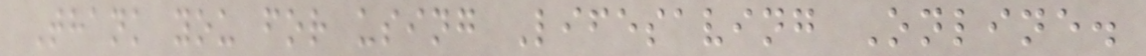Thank you for using Lifesaving Online.
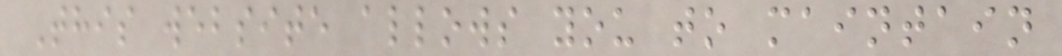This website allows you to maintain
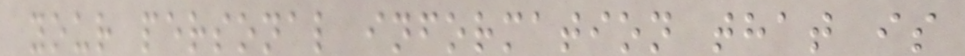your personal information that is
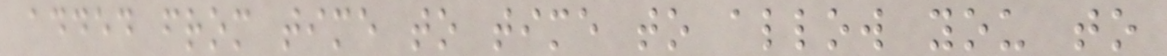added from time to time to allow you to
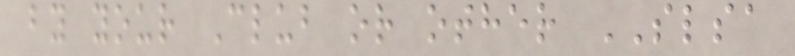by your Club or other SLSA
